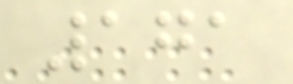171
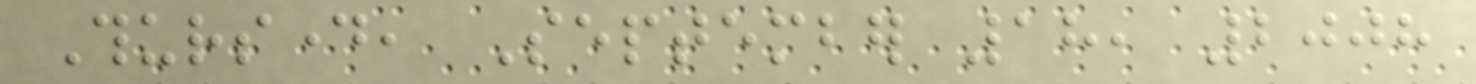Thursday, September 18, 2008
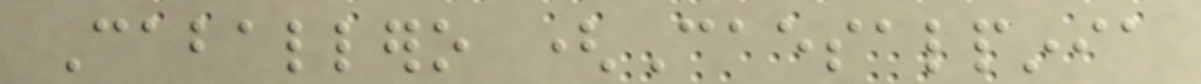Caballero (Caesalpinia
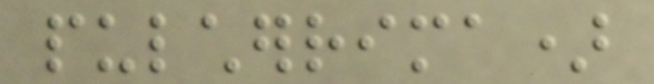pulcherrima)
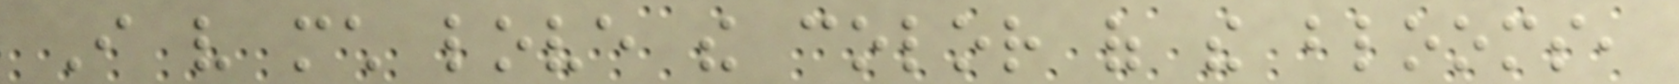I very much love the color of the blooms,
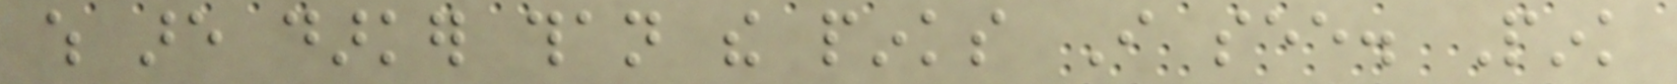which are darker than the pinks I see. Pink
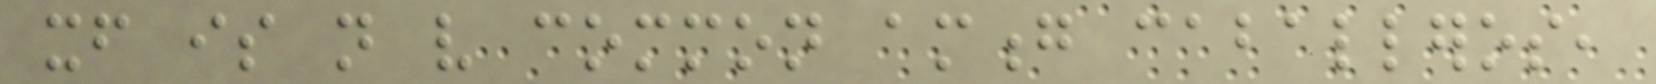itself is not very common among caballeros,
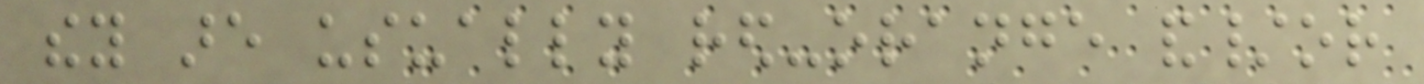they are usually red-orange and/or
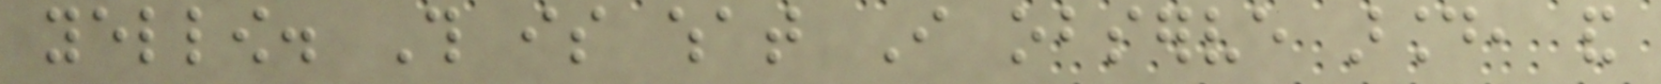yellow. This is what I observe around, and
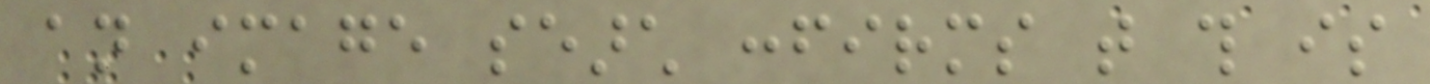an image search confirms that this is
